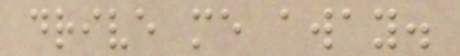drive me away.
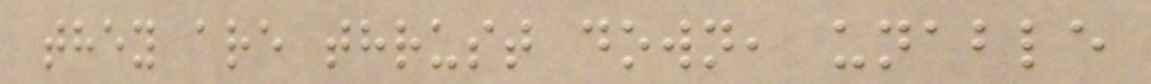they are thrust down, unable
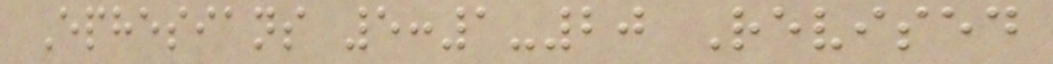Ephesians 5:1-20 Revised
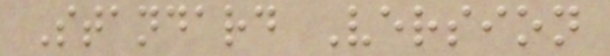Standard Version
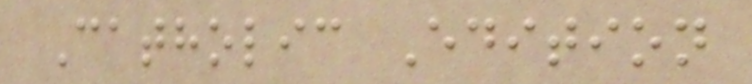Catholic Edition
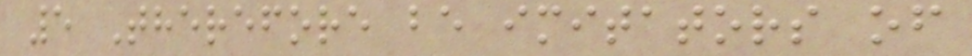5 Therefore be imitators of
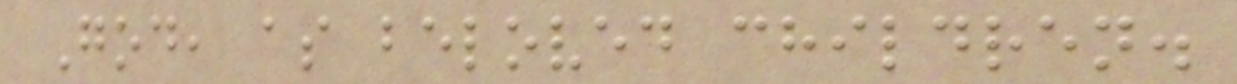God, as beloved children.
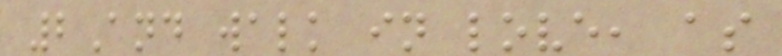2And walk in love, as
